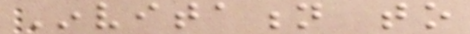Invitation to
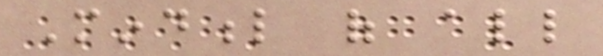Mindful of all
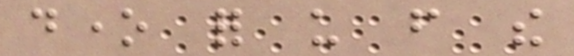done for us from the
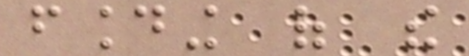founding of the
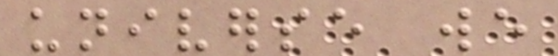universe we
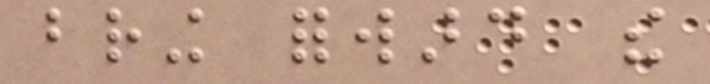bring forward the
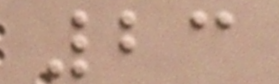23
